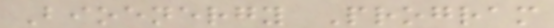Bioenergy Program
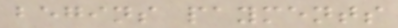begins payments
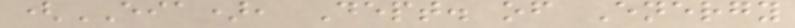(EIA), Dept. of Energy
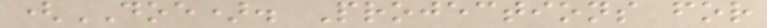(DOE). Projections for
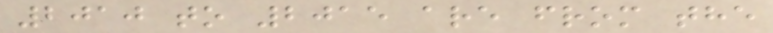2010 to 2015 are from the
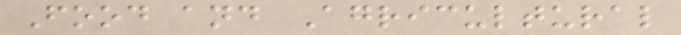Food and Agricultural
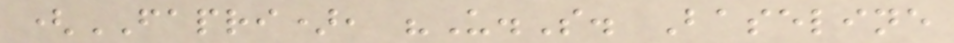(FAPRI), "U.S. Baseline
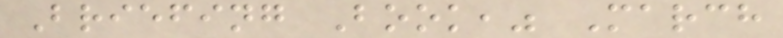Briefing Book," March
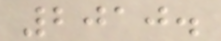2010.
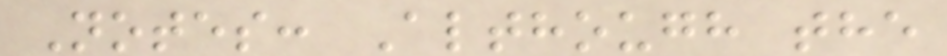Notes: Although the
